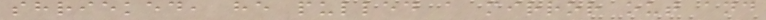shrieked, he pulled a mirror out and
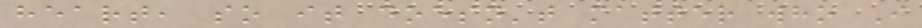heart, so it doesn't matter who I
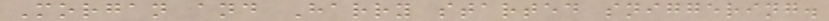Morgan and Harry started sniggering.
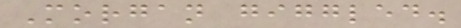Morgan giggled.
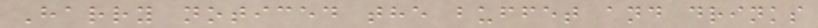Harry noticed the buffet and drinks
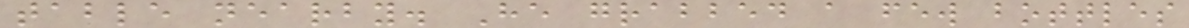table nearby. He grabbed a few bottles
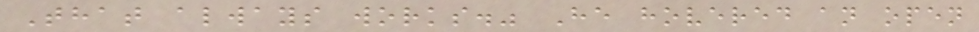That always works." He hovered an open
